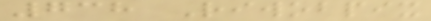738 Riwobpix
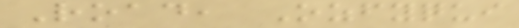Road, Ozfyqui
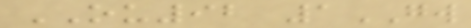OU92 1GW
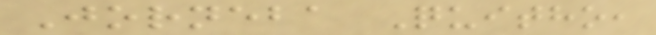Jorneba Quitho,
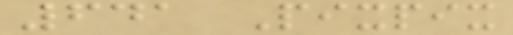641 Pixpix
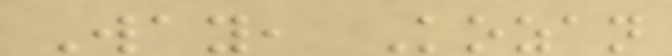Way, Kozan
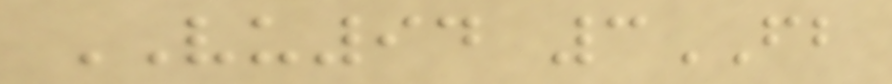VU94 3FB
